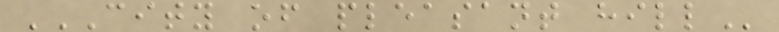CITY OF PLEASANT HILL
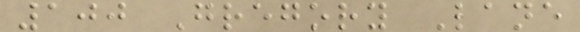100 Gregory Lane
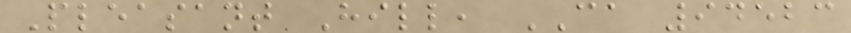Pleasant Hill, CA 94523
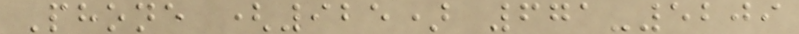Phone (925) 671-5209
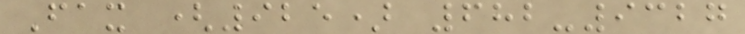Fax (925) 682-9327
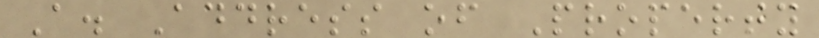A. Address of Property
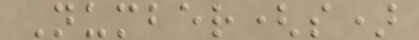Number(s)
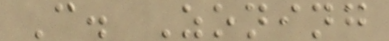C. Zoning
